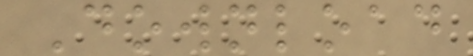Download
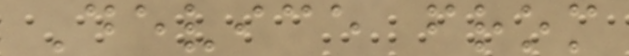Device from
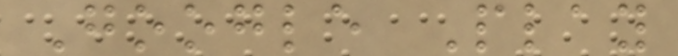Google Play
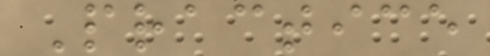Practice
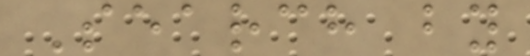Search by
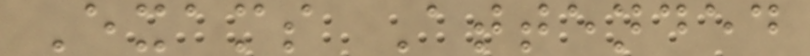Exams Attended
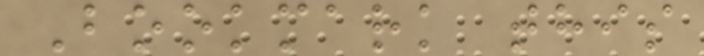Bookmark this
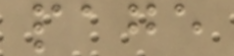page
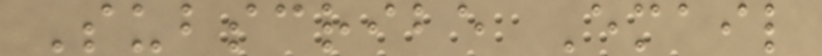Subscribe Email
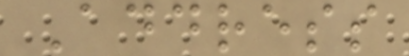Address
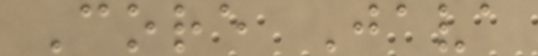Core Java
